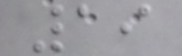19
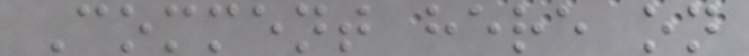Comment here on
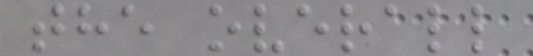the overall
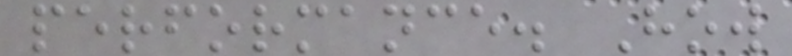performance. How
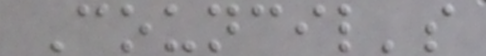Council's
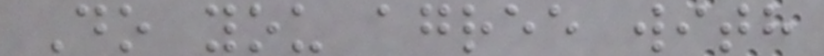Do you agree with
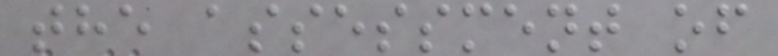the assessment of
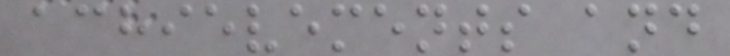achievements and
